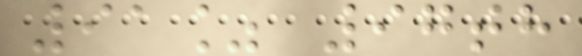91% 97th
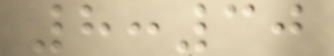8:30
